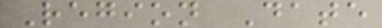Region Date
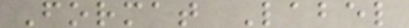Format Label
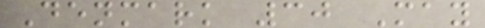Denmark 30 May
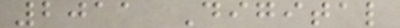2011 Digital
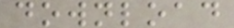download
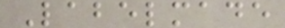Labelmade
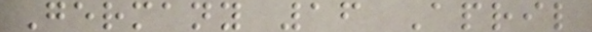Germany 16 April
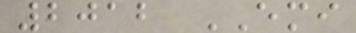2012 EMI
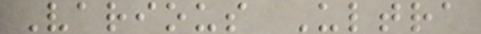Various Ultra
